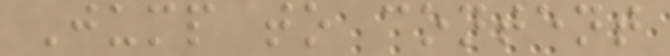Jump to content
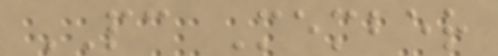PC Member
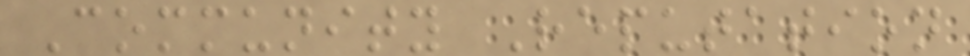Community Reputation
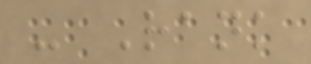- Rank
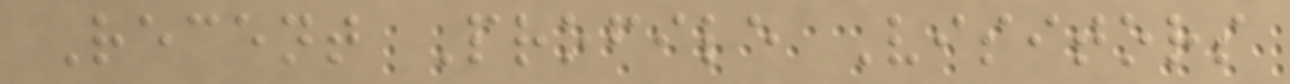Recent Profile Visitors
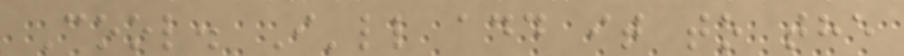Cool. I'll add it to the
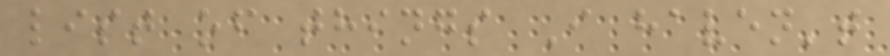list of things I haven't
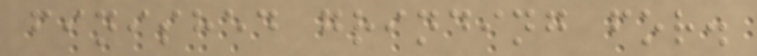finished grinding for.
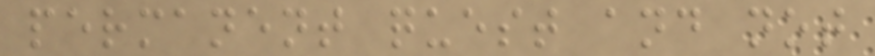permanent quest and not
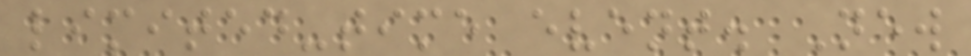limited-time event. New
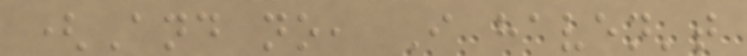(And no, I haven't
